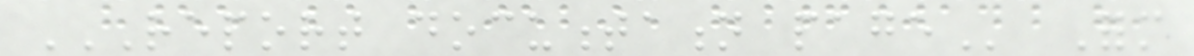REPORT DOCUMENTATION PAGE Form
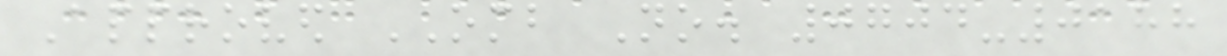Approved OMB No. 0704-0188
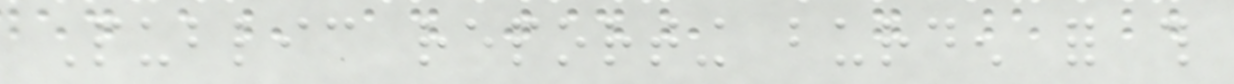Public reporting burden for this
